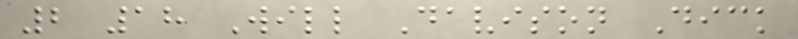2 18 Will Davison Dick
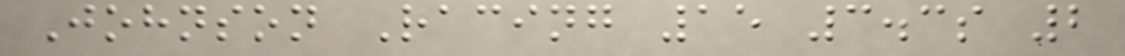Johnson Racing 15 3.3s 2
